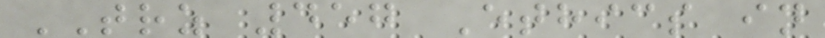TRZ 457 Ethics in
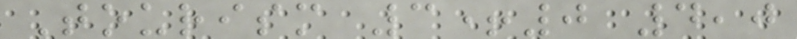Tourism 3+0 4,0
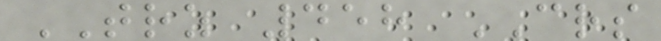TRZ 458 CRS
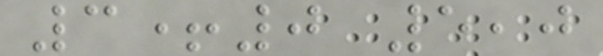3+0 5,0
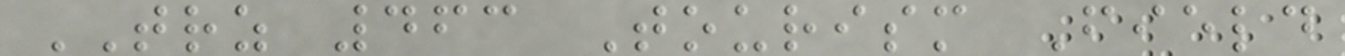TRZ 463 Tourism Field
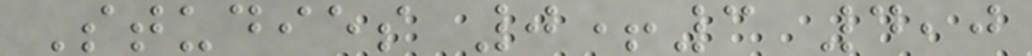Studies 0+3 4,0
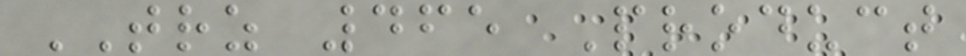TRZ 465 Product
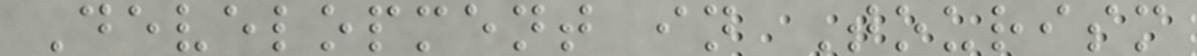Development in Tourism
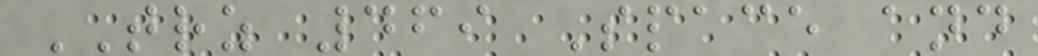TRZ 469 Space and
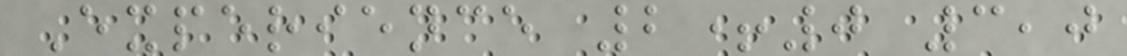Experience 2+0 3,0
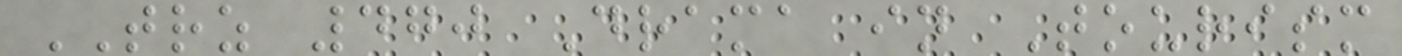TRZ 470 Drama in Tourism
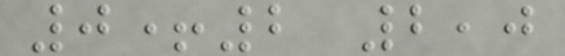0+2 2,0
